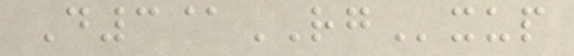D3@RGxup
